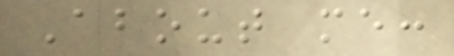About me:
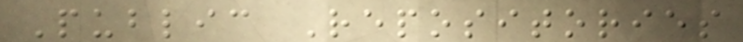Public Repositories
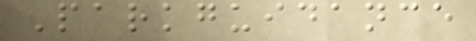Parkguidance
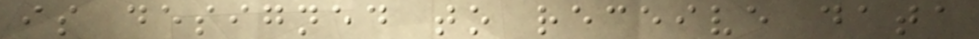is designed to receive data
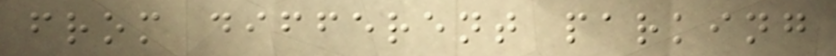from different parking
